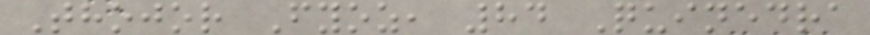Thojor Fyoz, 84 Quinedra
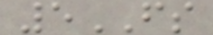5FS
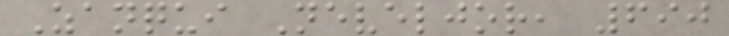Zanqui Neveljor, 690
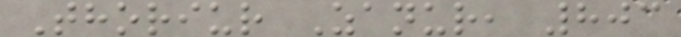Thoriur Zanur, 803
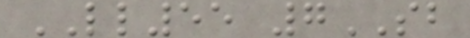LL55 7SB
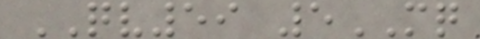QV59 5MQ
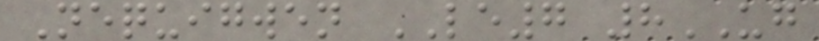Nequigwen LE7 8UG
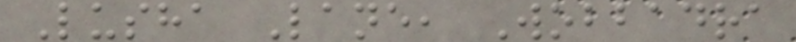Lusha Lane, Wobbadra
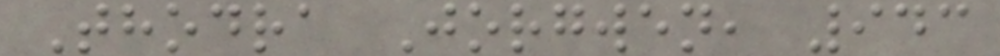Thodra Jorgwen, 943
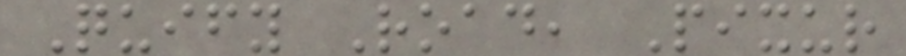Quify Road, Pixur
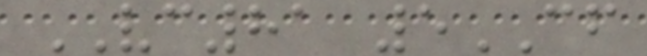VC81 5CF
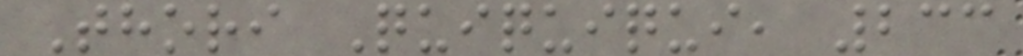Thori Quiquiqui, 233
